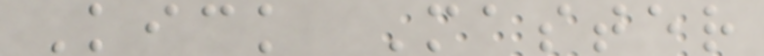Kick Master
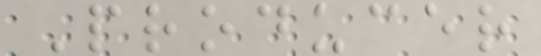Producer
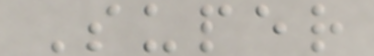Super
